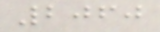2060
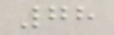78
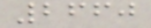2660
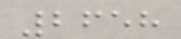2658
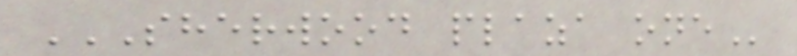SHERWOOD PLAZA ONE
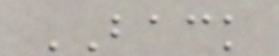BACK
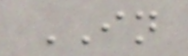IN
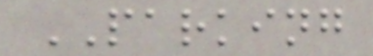PARKING
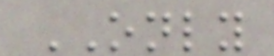ONLY
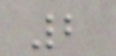2
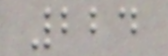224
